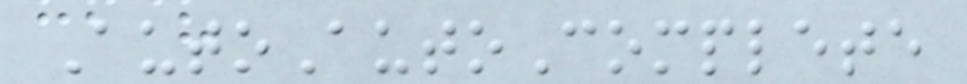AutoAutoComplete
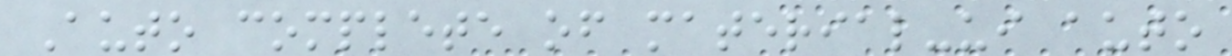Auto complete of material-ui auto
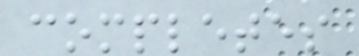completes
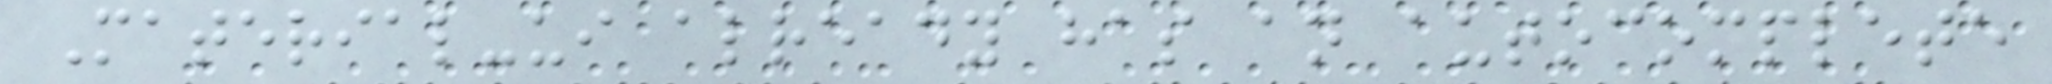Material-ui already has an autocomplete
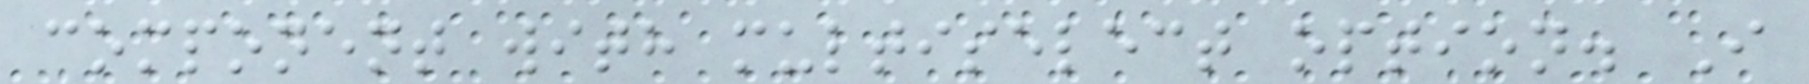component with multiselect option. I
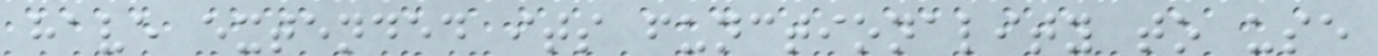have extended its functionality to use
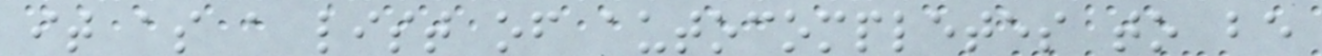it as a list of autocompletes to be
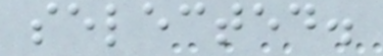selected.
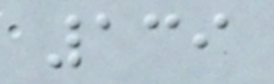139
